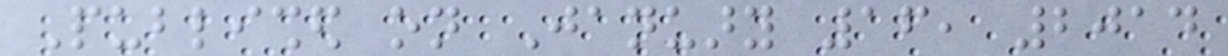Published on January 16, 2014
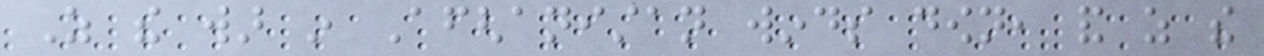As the war in Afghanistan winds down, and as the
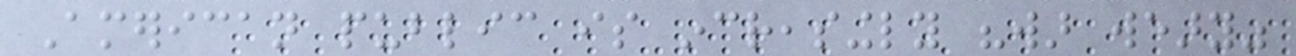American public is increasingly "war weary"
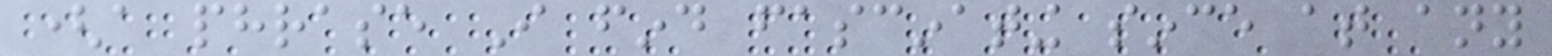(a phrase I find fascinating since at any
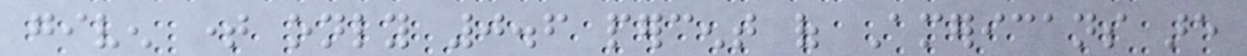given time only 0.6 percent of Americans are
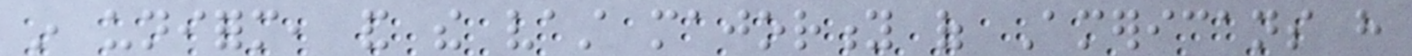in uniform, and the vast majority of Americans have
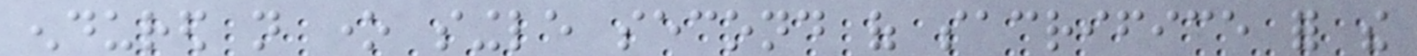endured not one single second of sacrifice for the
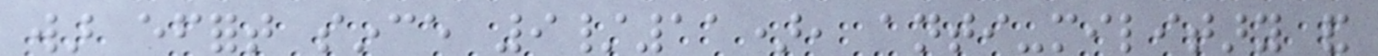war effort since 9/11), anti-military and
